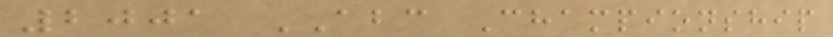2001 ABC Championship
